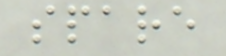spare
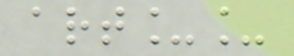art__
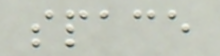space
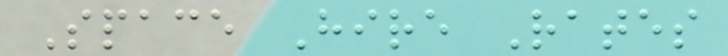Space Hire Rates
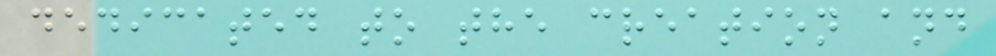dedicated to the creation and
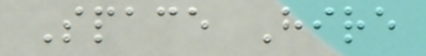Space Hire
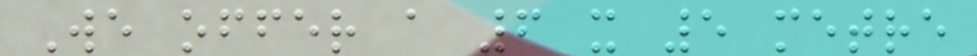We offer a 6 x 5 metre
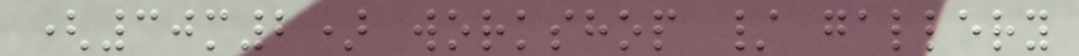(30m2) workshop / gallery
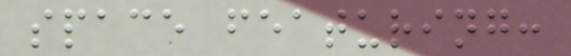space featuring:
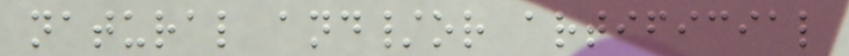natural and/or artificial
